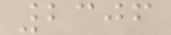2306
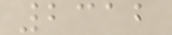2312
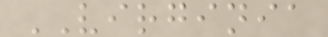VIRGINIA
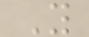Y
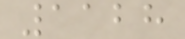1128
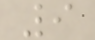9
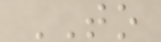TO
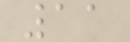11
